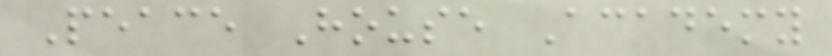Peace House Academy
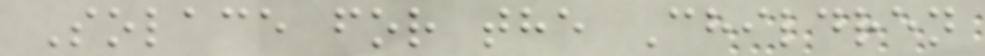Solace for the Children
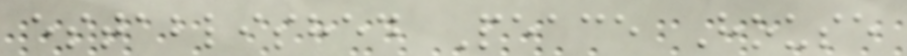established Peace House
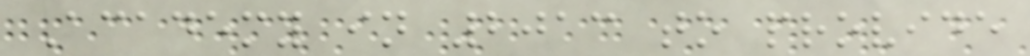Academy in 2013 to provide
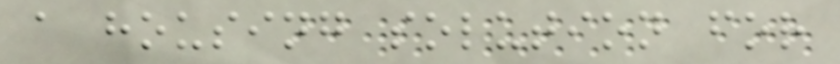a housing solution for
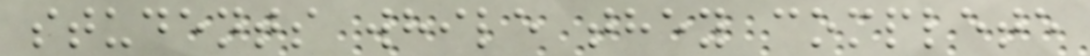students while they complete
